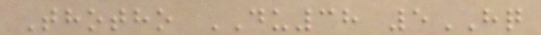Thotho DU38 5HQ
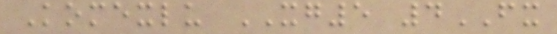Komexlu XG5 4FX
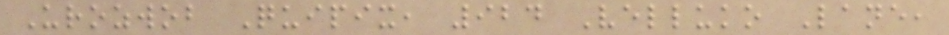Urozwob Quipix, 924 Velluko Lane,
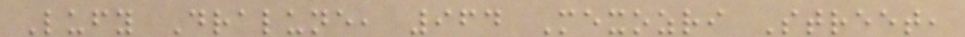Lufy Dralune, 964 Mexozri Street,
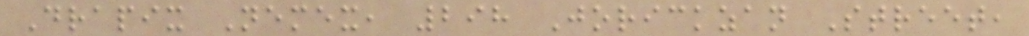Drapix Nemex, 298 Jorickzan Street,
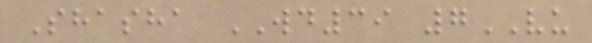Shasha WD39 7VU
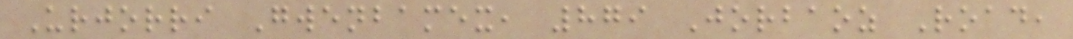Urjorri Gwenbamex, 879 Jorbaoz Road,
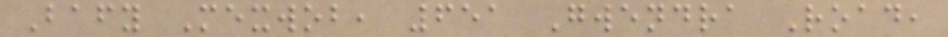Bafy Mexwob, 651 Gwendra Road,
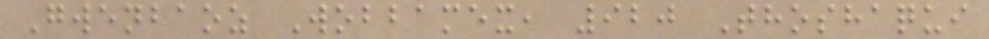Gwenbaoz Wobbamex, 920 Thoshaqui
